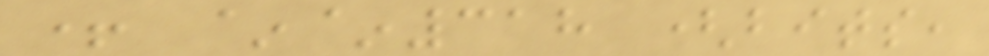+ ~~318 (bits,
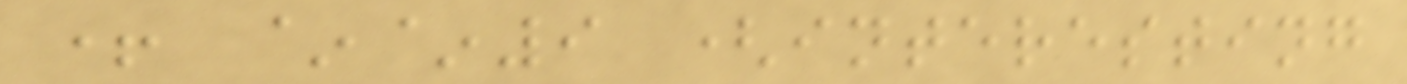+ ~~9 (interesting
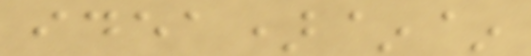idea)~~
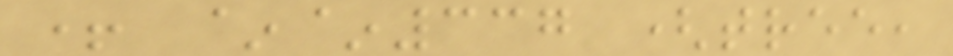+ ~~337 (tree,
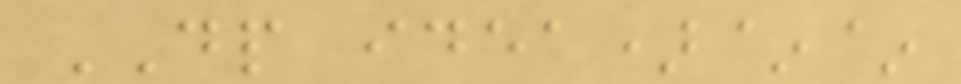DP idea)~~
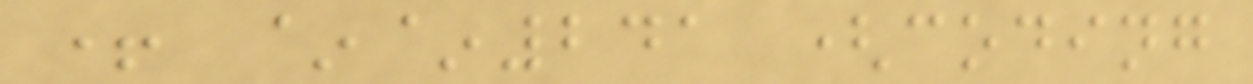+ ~~241 (coding
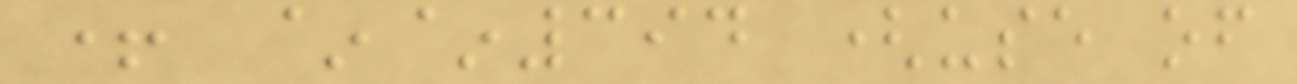+ ~~394 (use of
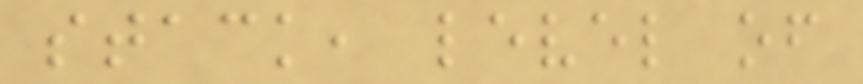stack, level of
